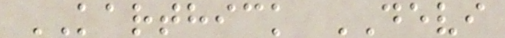KARTHICK DEVI
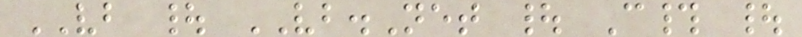VB | VB.Net | C# |
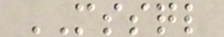MSSQL
